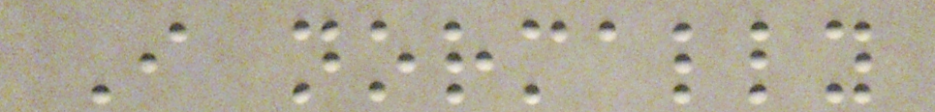I normally
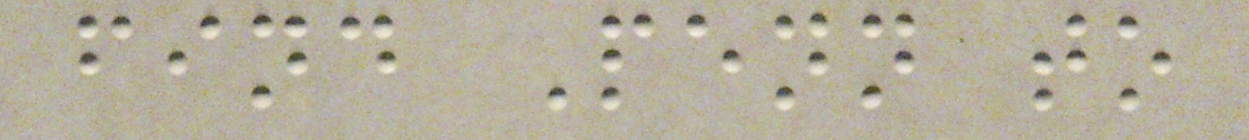find Penn to
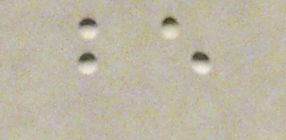be
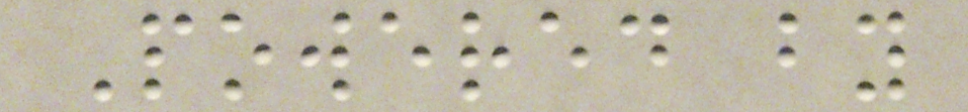Powered by
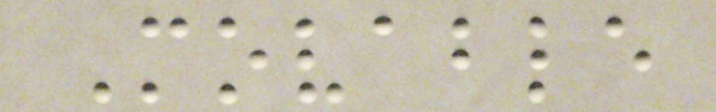Movable
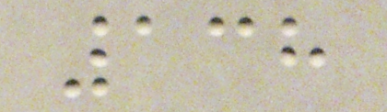138
